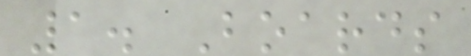1. Boards
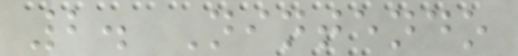2. Nintendo
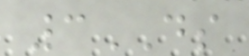3DS
